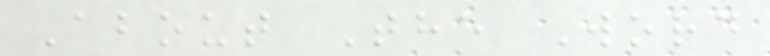About The Word
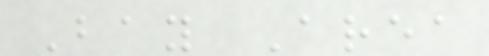Bay Area
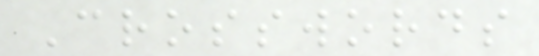Crosswords
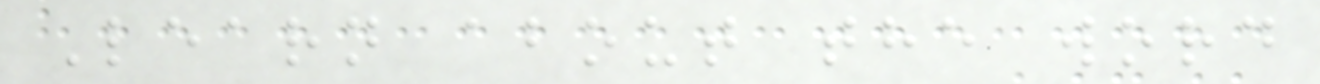Learn about the word
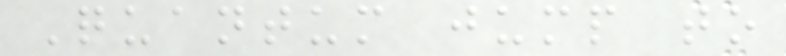Quantum jump to
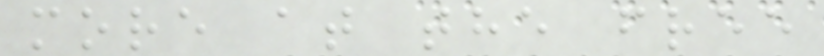more at the free
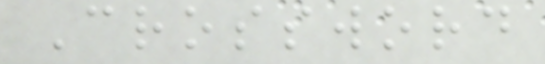Crossword
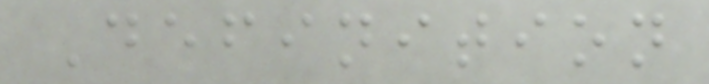Definition
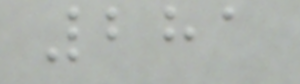281
